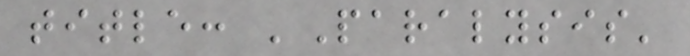title: 'Paralysis'
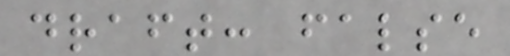draft: false
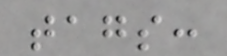tags:
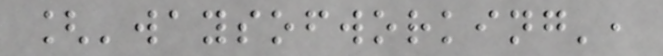['waysofworking',
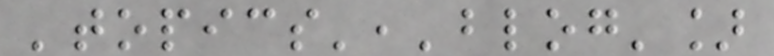'topics','blog']
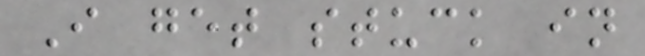I get stuck in
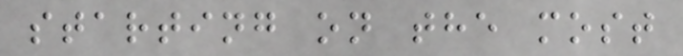starting on the most
